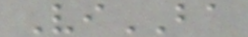ViBA
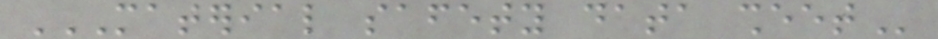MATERIAL SAFETY DATA SHEET
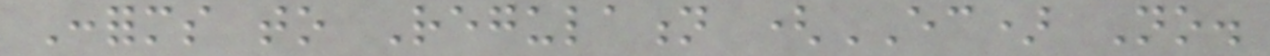Conforms to Regulation (EC) No.
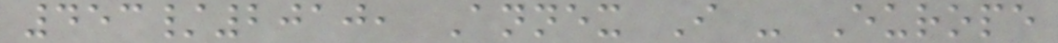453/2010, Annex I - Europe
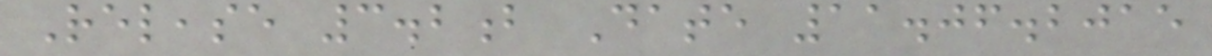Release 3.2b Date 11.06.2015
